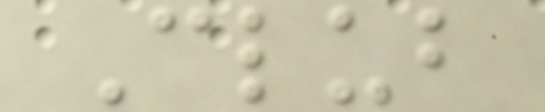Club
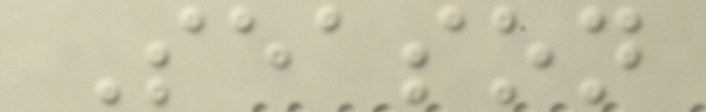Season
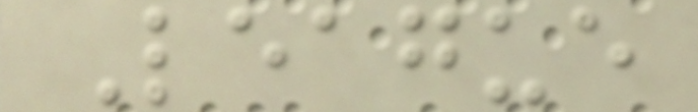League
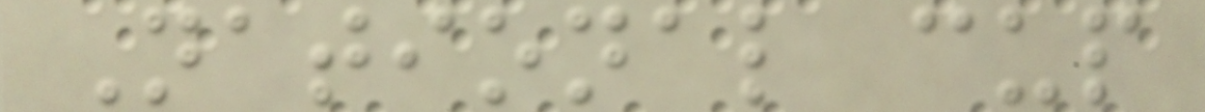National cup
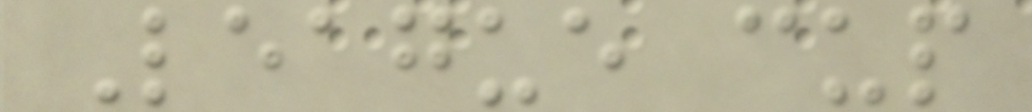League cup
